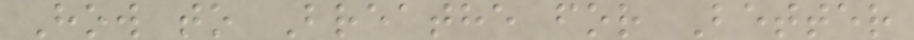How to Breathe for Better
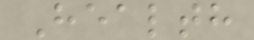Health
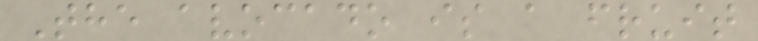The avocado is a fruit
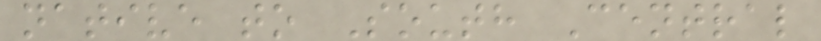native to South Central
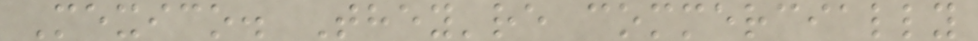Mexico. They're commercially
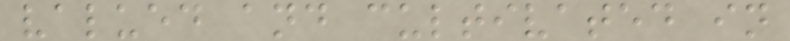valued and cultivated in
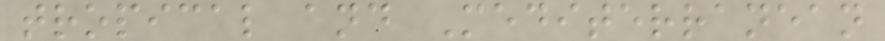tropical and Mediterranean
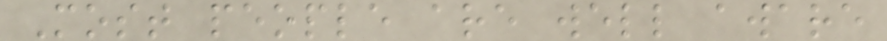Most people are well aware
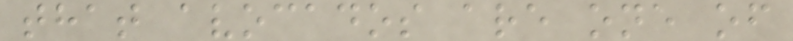that avocados are one of
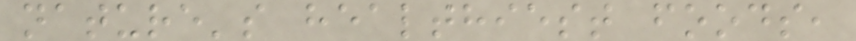nature's healthiest foods,
